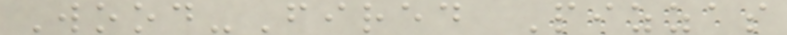Wood-Fired Pizzas
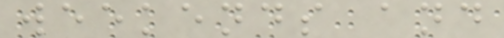weekends and
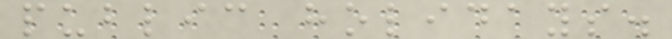public holidays.
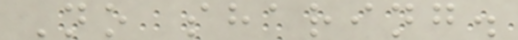No sharing.
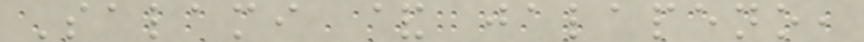Salami & jalapeno,
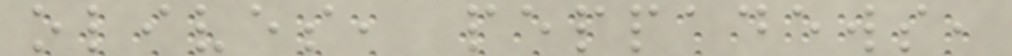olives, peppadews,
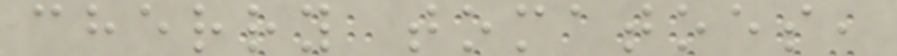cherry tomatoes,
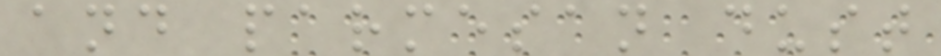and parmesan dust
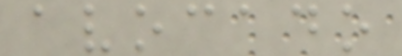avocado
